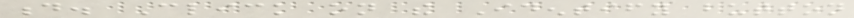d. Click on the Identify button
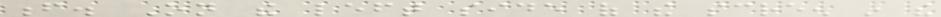f. On the left side of the screen in the
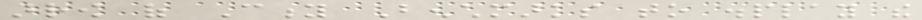arrow of City Benchmarks to display the
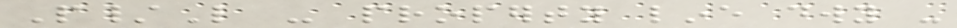P/L - property line dwy -
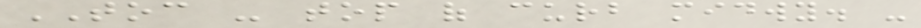TOC - top of curb midwy. -
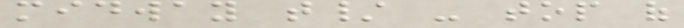midway t/ - top of
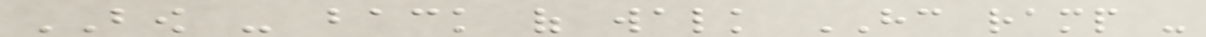BOW - back of walk HC ramp -
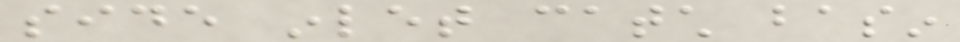side inlet catch basin
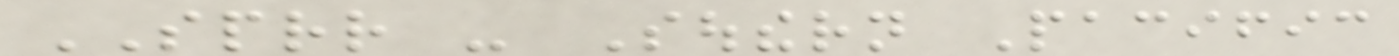SPRR - Southern Pacific
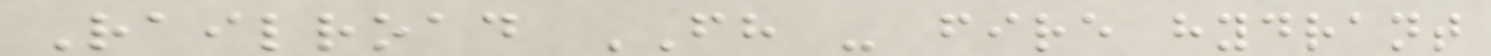Railroad FH - fire hydrant
